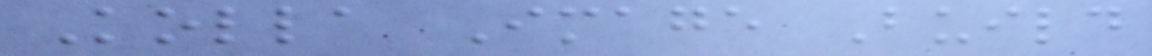Kolla Image Build
